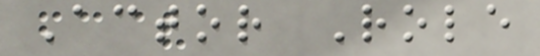Actor Role
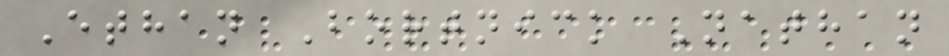Ethan Bortnick Nathan
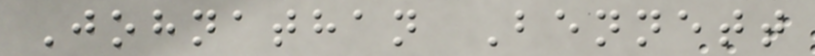Johnathan Bennett
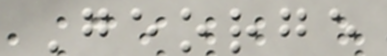George
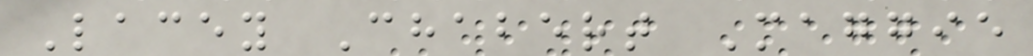Lacey Chabert Maggie
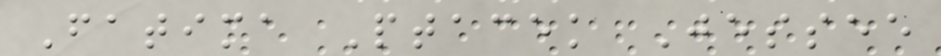Fatima Ptacek Jessee
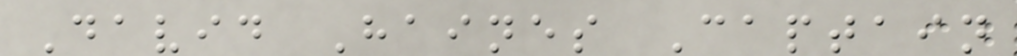David Haines Captain
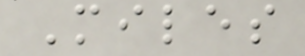Miles
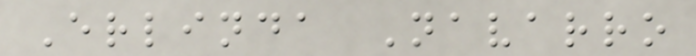Erlinda Navarro
